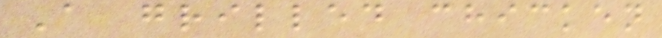A grilled chicken
